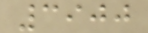3900
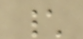\
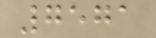7571
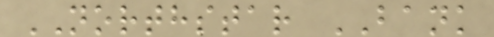NORTHSTAR BANK
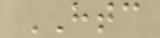HTC
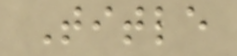Title
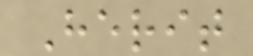Herit
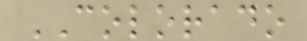COLORADO
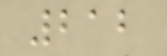212
